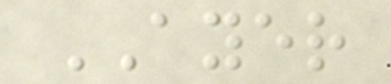AYER
